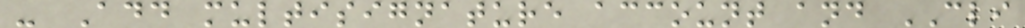- Add multisignature account and CLI
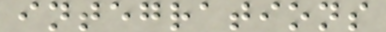integrations
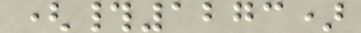(#1273)
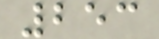253
